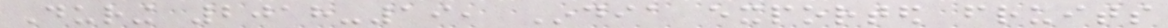During 2018-19, India exported fruits
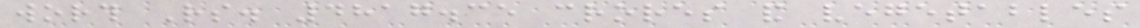worth Rs. 4817.35 crores and vegetables
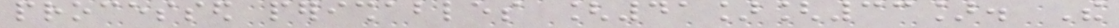processed perishables [41][33]. The
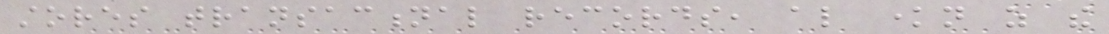stores transactional records, also known as the
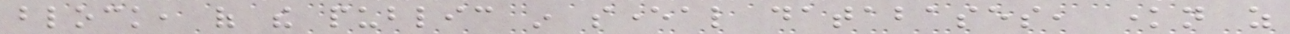block, of the public in several databases, known as
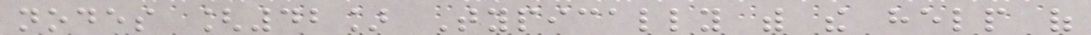nodes [42] Typically with the help of
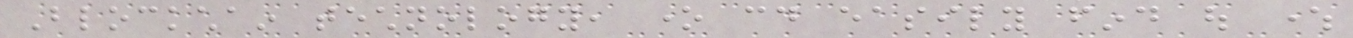Blockchain technology, one could easily find out where
